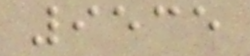9535
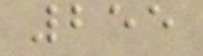255
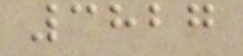3827
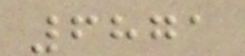6871
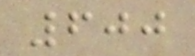600
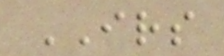IRS
